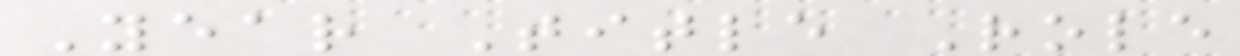Year Title Role
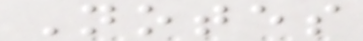Notes
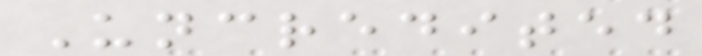Uncredited
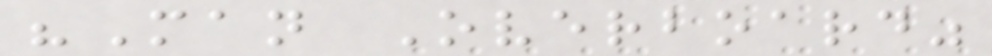"Man Overboard"
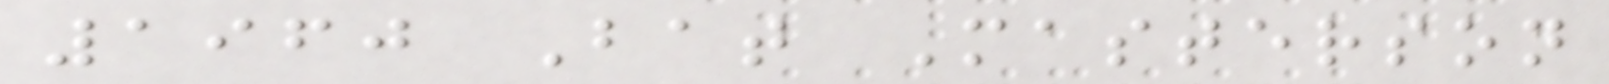1960 Bat Masterson
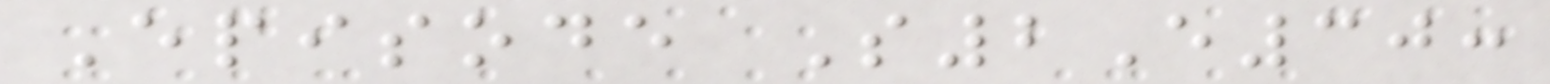Episode S2E30:
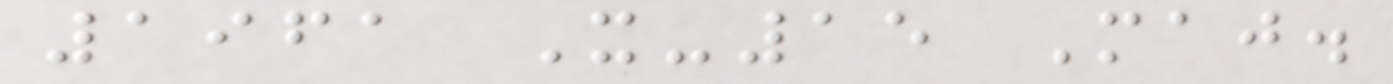1961 X-15 Maj.
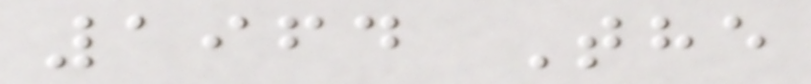1964 The
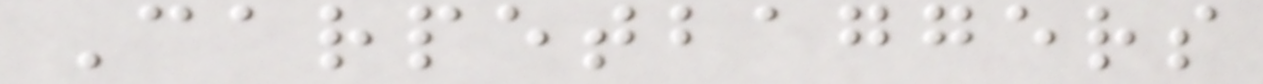Carpetbaggers
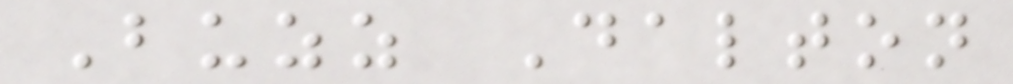Buzz Dalton
